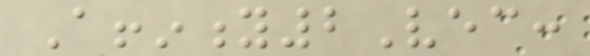Affinity2Vec:
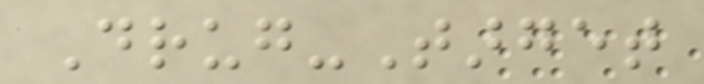Drug-Target
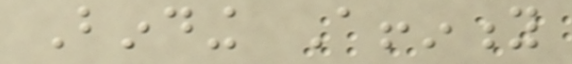Binding Affinity
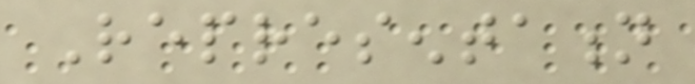Representation
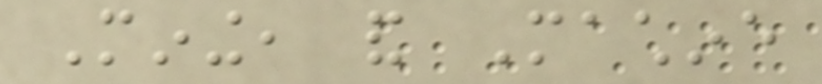Mining, and Machine
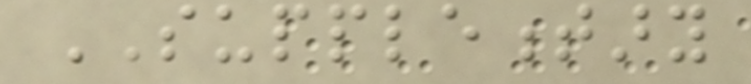SUPPLEMENTARY
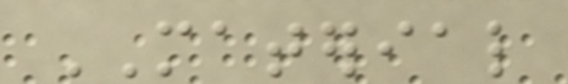MATERIAL
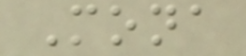Mona
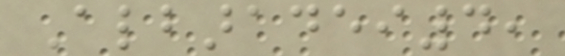Albaradei4,
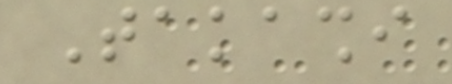Takashi
